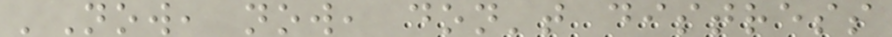'Now, now, don't distress
